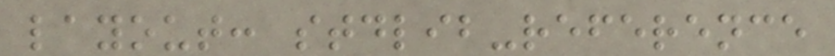layout: stdlib-reference
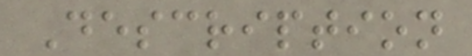Description
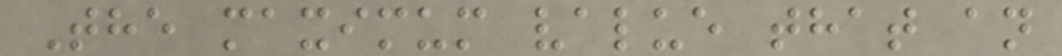The maximum value that an
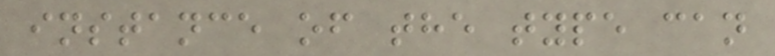instance of the type can
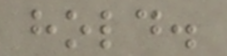hold.
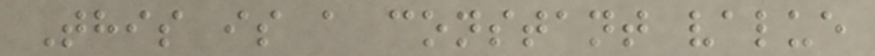This is a constant value
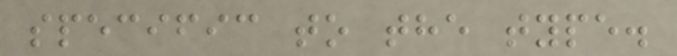specific to the type.
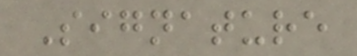Signature
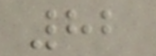82
